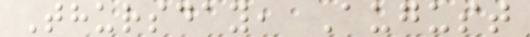Thursday, August
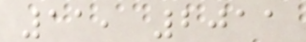11, 2011
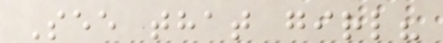See that girl?
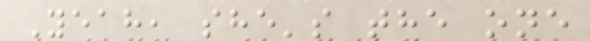Yeah, she's the one
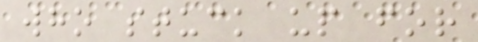who stuck up for
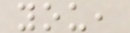you,
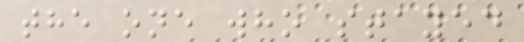the one who stayed
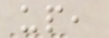up,
